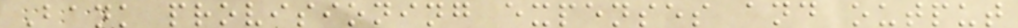Bank provisioning expenses and output
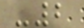-2
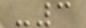-3
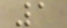1
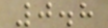0.8
